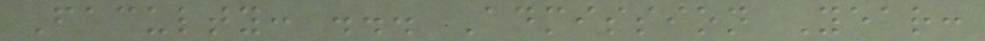Faculty: ... Admission Year:
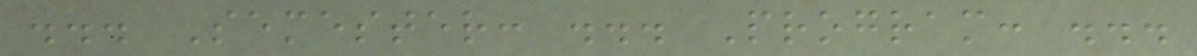... Semester: ... Program: ...
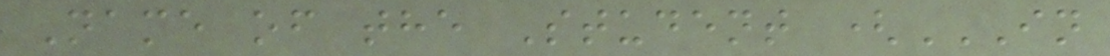Name of the Student (IN
